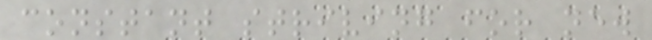constant striving for new
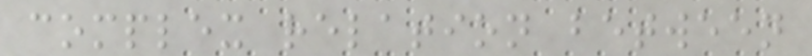complex relation between
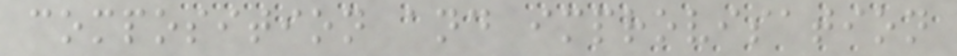composition and improvisation
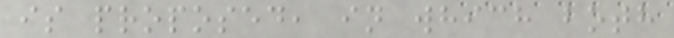is proposed, in which both
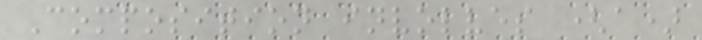Composition involves (a)
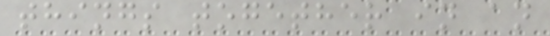things together in an
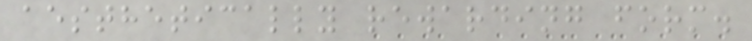aesthetically rewarding form.
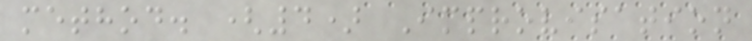method. (4) Improvisation
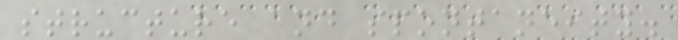structure and spontaneity.
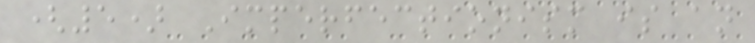(5) Imperfectionism is an
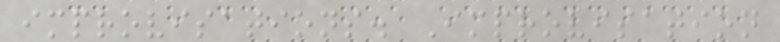improvisations. Improvisation
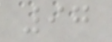97
